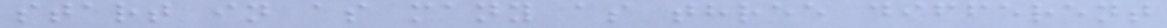start in as many as three different
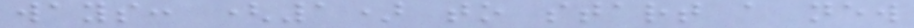ways: (1) to start a new
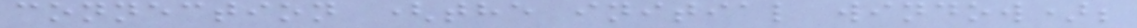connection (the initial window);
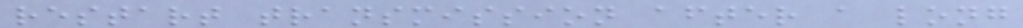restart transmission after a long
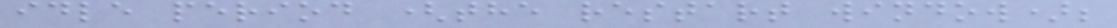idle period (the restart window);
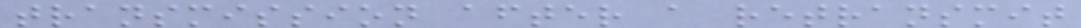transmission after a retransmit
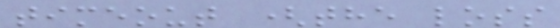timeout (the loss
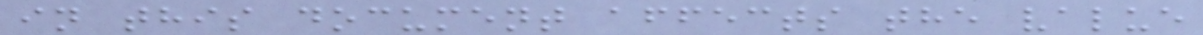in this document affects the value
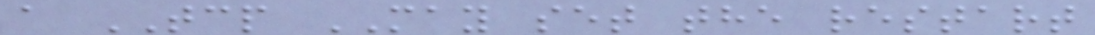a TCP MAY set the restart
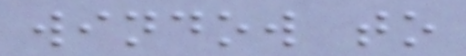window to
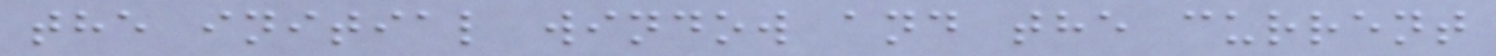the initial window and the current
